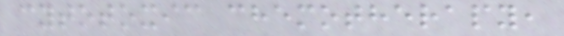cytotoxic chemotherapy,
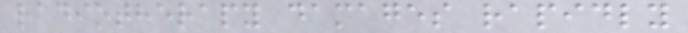radiotherapy damages rapidly
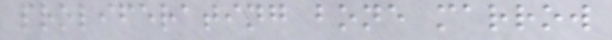proliferating bone marrow
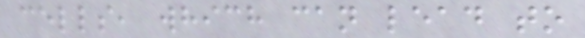cells, which can lead to
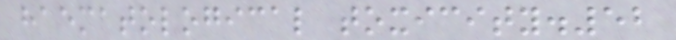haematological toxicity.52
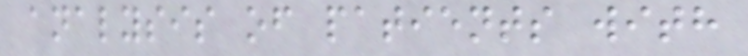analysis of patients with
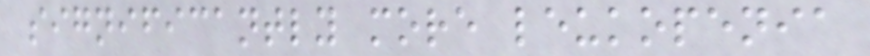significantly more leukopenia
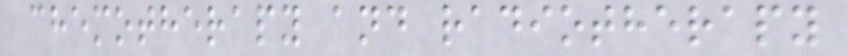chemotherapy and radiotherapy
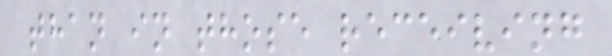than in those receiving
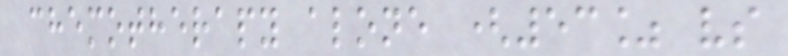chemotherapy alone (53% vs
